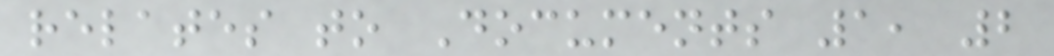relates to Documents 1, 2
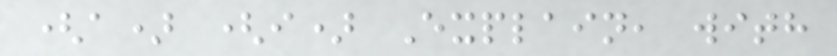(a) (i) Explain, with
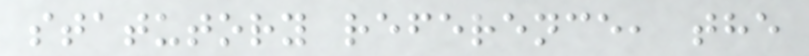statutory reference, the
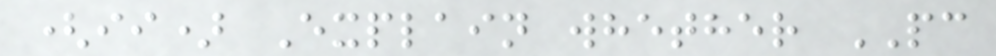(ii) Explain whether PC
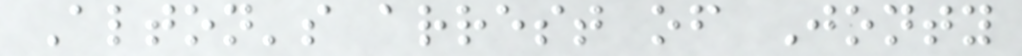Alton's arrest of Jonty
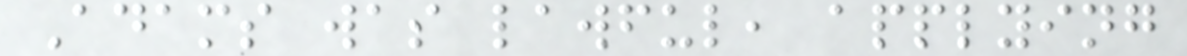Adams was lawful, applying
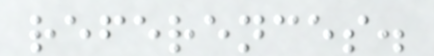references.
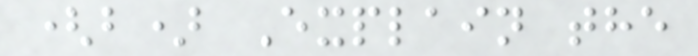(b) Explain the
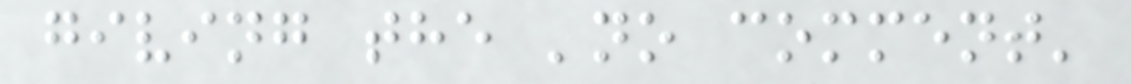giving the 'no comment'
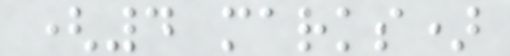(4 marks)
